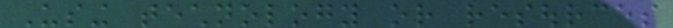Using technology or resources
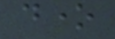done
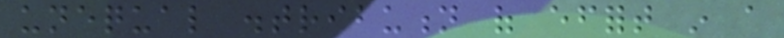unequal distribution of effort in a
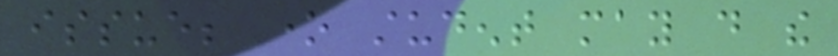issue; one student may do the
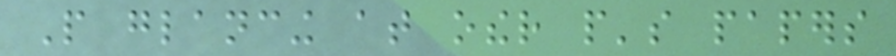People glancing at other people's papers
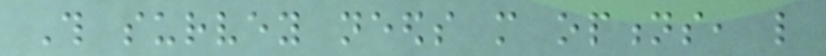This survey needs more options, like
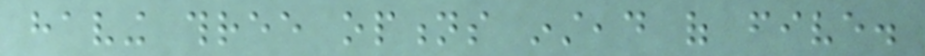having three options instead of five.
